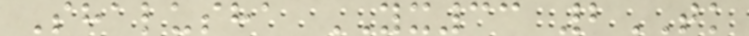Shalusha YX33 2TK
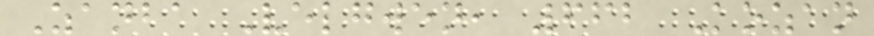Zanba Velgwen, 662 Kozan
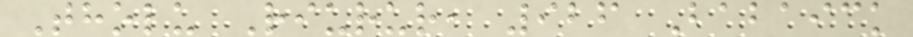Tholu Riurur, 926 Babaick
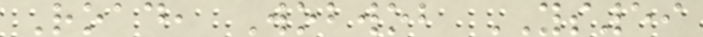Road, Wobwob YS59
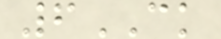6CK
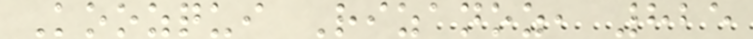Koozqui Rizanoz, 825
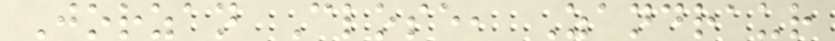Jorzan Close, Zandraur
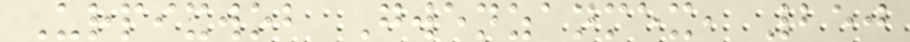Urpixwob Gwenzanmex, 250
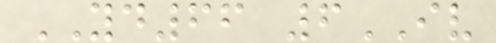YD66 6IV
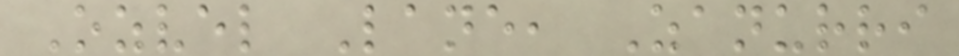Ozvel Lane, Zanurri
